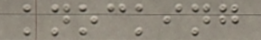knocking
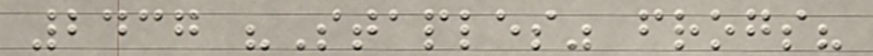2437 "Staples" frogs?
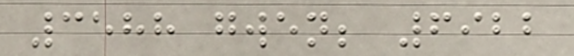3588 gwen; 6922
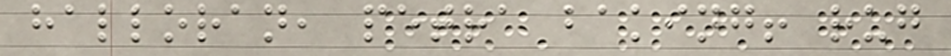halloran, petra baking! rug
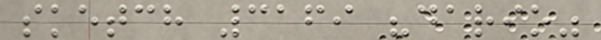sketch 3169 "dario"
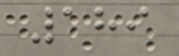189
